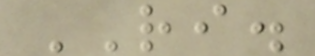RI.
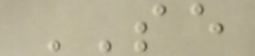SE
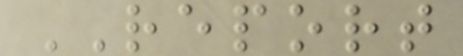REPORT
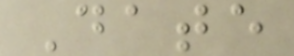Date
